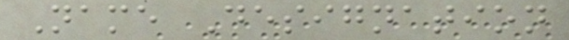Name Designation
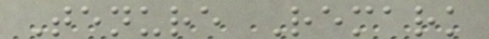Tenure Remark
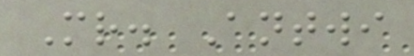Mr. Antwi
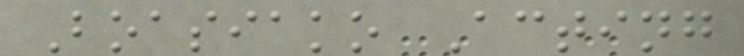Boasiako Acting
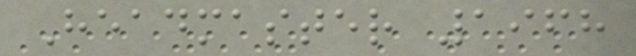Headmaster 1968
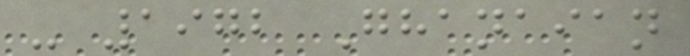- 1972 Ghanaian
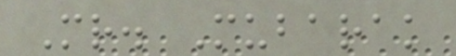Mr. Mubarak
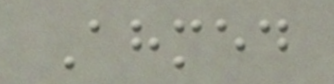Ahmed
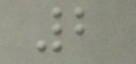2
